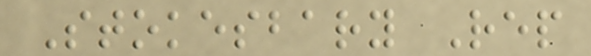Stokesbary Rep
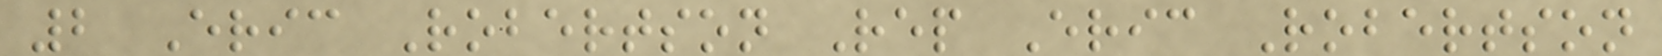2 Eric Robertson Rep Eric Robertson
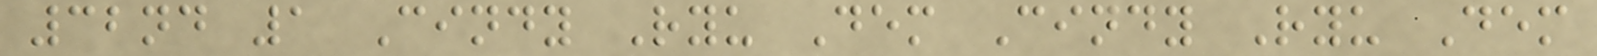32nd 1 Cindy Ryu Dem Cindy Ryu Dem
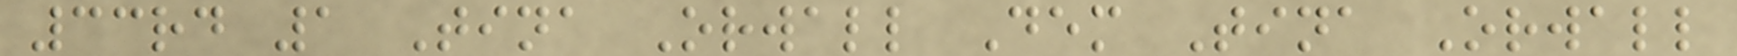33rd 1 Tina Orwall Dem Tina Orwall
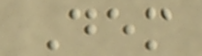Dem
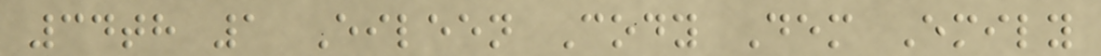34th 1 Eileen Cody Dem Emily
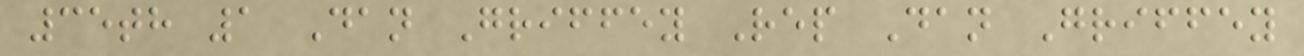35th 1 Dan Griffey Rep Dan Griffey
